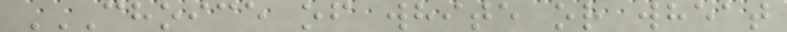CHOICE OF WHITE OR WHEAT
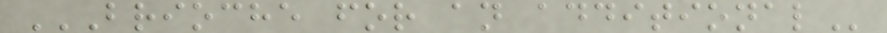BRIOCHE FOR AN ADDITIONAL
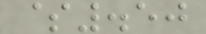$.50
